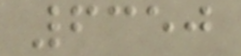6350
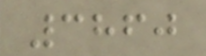3860
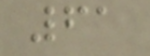61
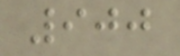900
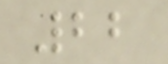22
